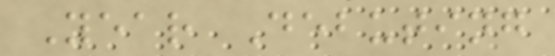Year Debuting
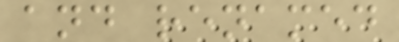and renamed
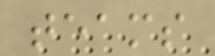teams
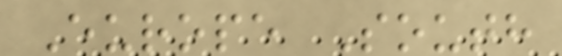Europe South
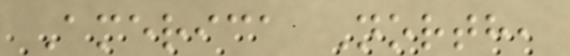America North,
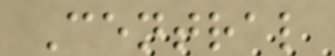Central
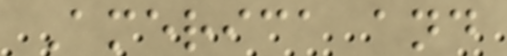America and
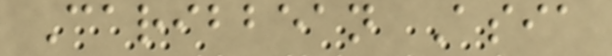Caribbean Asia
